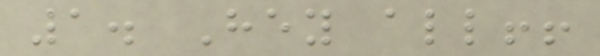1. Hey all!!
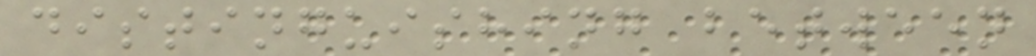distinguishing between
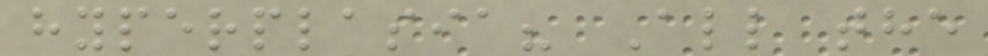hyperplasia? All the
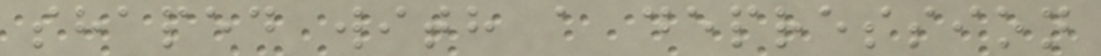shaped with a depression
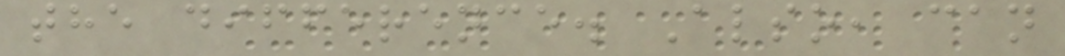the difference. Also, can
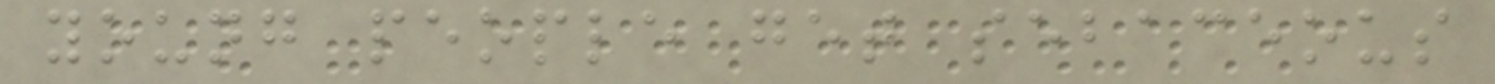young people get sebaceous
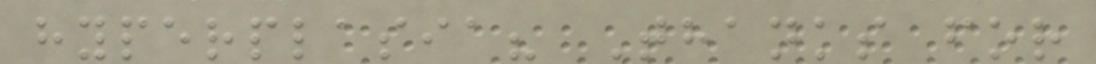hyperplasia? Thanks for
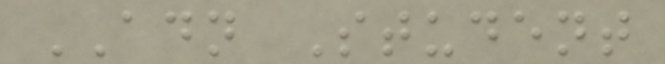ADN Student
